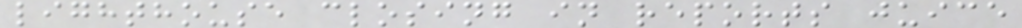lighthouse closing in reports juice
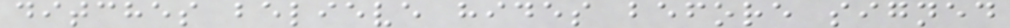ditches believe hides before signed
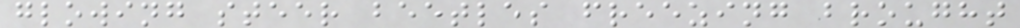glowing steer beetles freezing brought
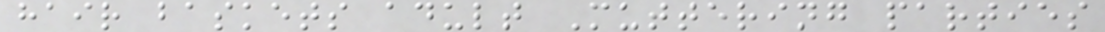hair baskets adult Muttering parties
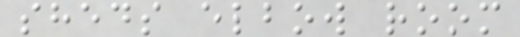sheds elbow room
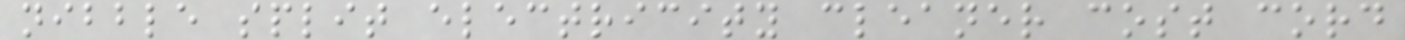nibble split electricity cleaner cost cord
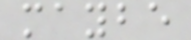maybe
